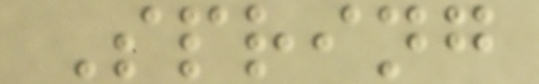Spring
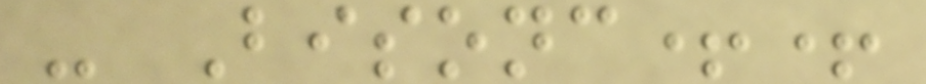- Bisonc++
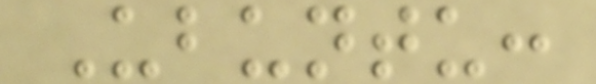Ubuntu:
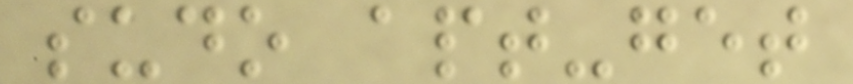sudo apt-get
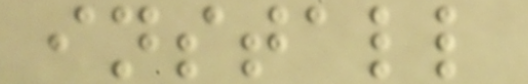install
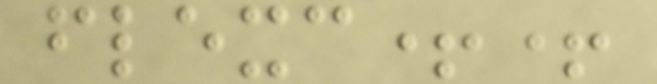flexc++
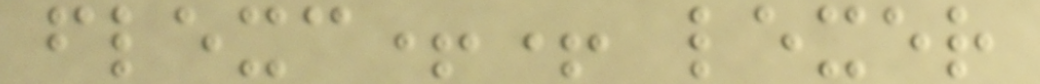flexc++ lexer
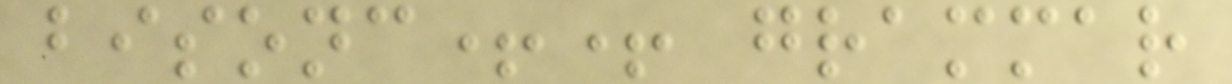bisonc++ grammar
